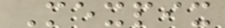Mexpix
